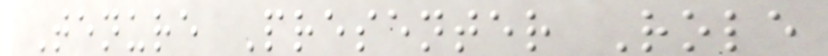Tenure Presenter Role
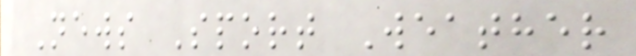News Sport Weather
